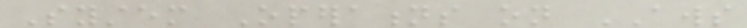System Operations on AWS
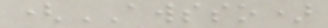(AWSSO)
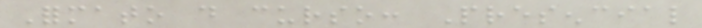Formato do curso: Presencial
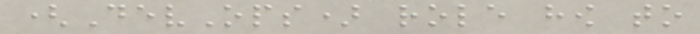(DevOps) role how to
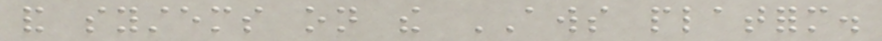and systems on the AWS platform.
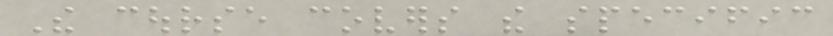The course covers the specific
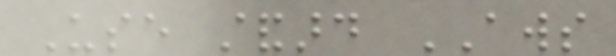Use standard AWS
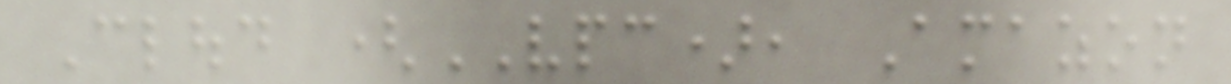Cloud (VPC), Amazon
